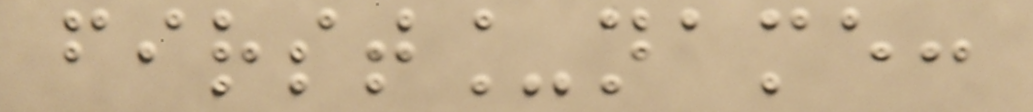first_name:
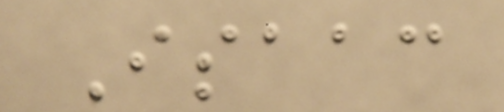Isaac
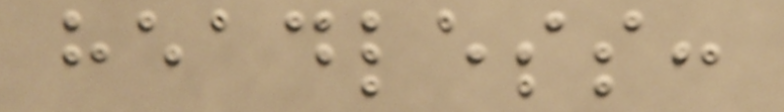headless:
